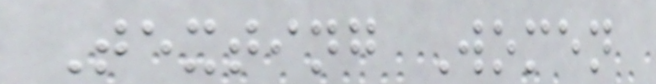Texting Women
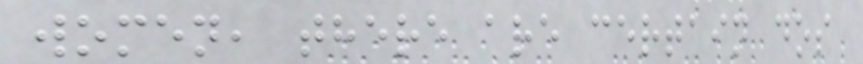women, there are certain dos
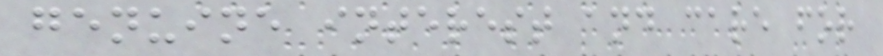genuine interest and care for
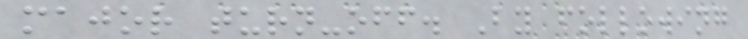major turn-off. By following
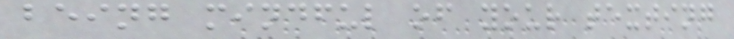being mindful of your texting
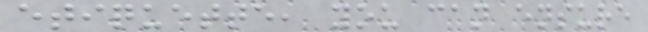etiquette, you can ensure
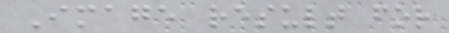Image result for
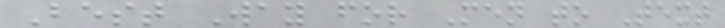Best Way for Men to Text
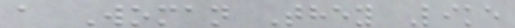a Woman They Like
